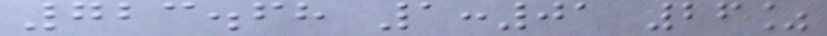723.68 1:01 26%
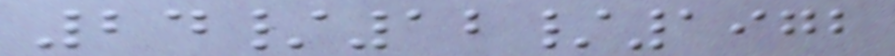24/12/1972
